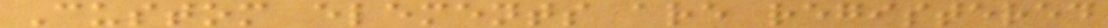Custom elements are registered
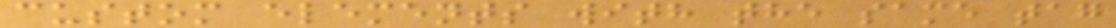custom elements with the same tag
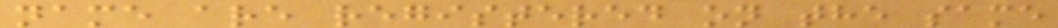name are registered on the same
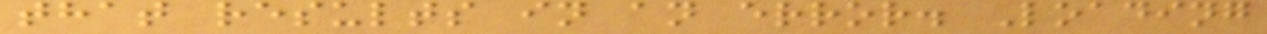that results in an error. Loading
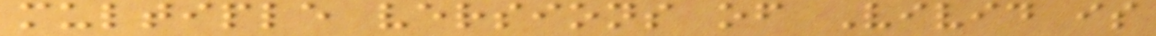multiple versions of Vivid is
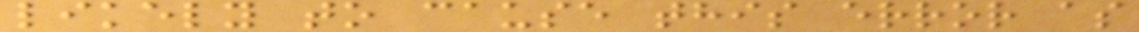likely to cause this error as
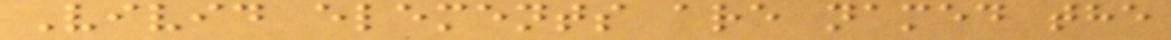Vivid elements are named the
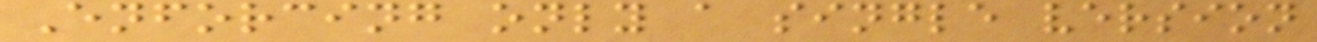Enforcing only a single version
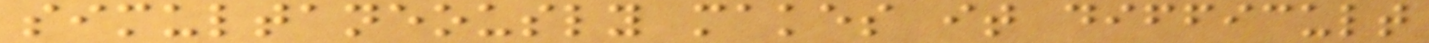simultaneously makes it difficult
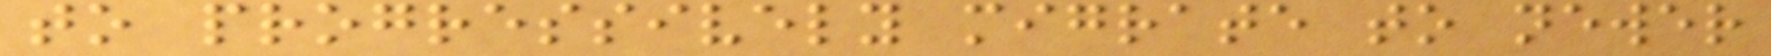to progressively migrate to newer
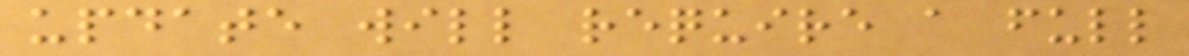update will require a full
